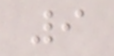9
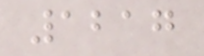1217
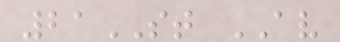21ST AV
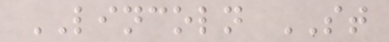LINCOLN ST
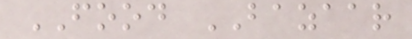FOOD BAZAAR
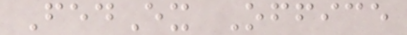FedEx Office
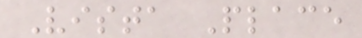Vista Place
